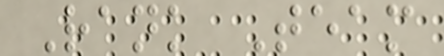Rank Team
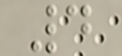4
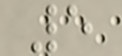5
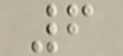6
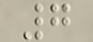7
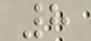8
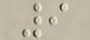9
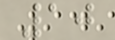10
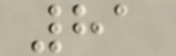81
